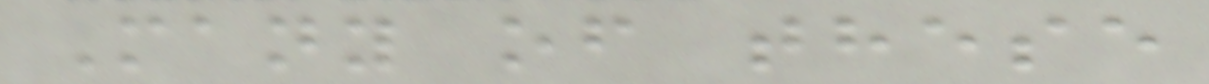Many of these
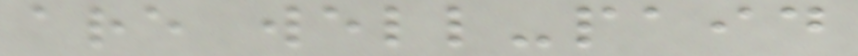are well-paid
